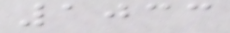1033
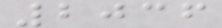2036
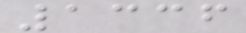1336
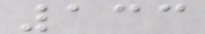133
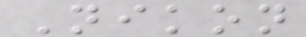Nikon
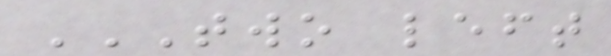TWO LEFT
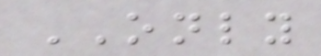ONLY
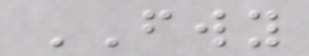FWY
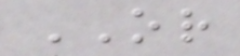OR
